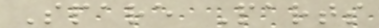Spare Parts
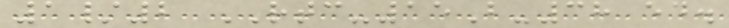1/2 RTC-15B-38 ed.
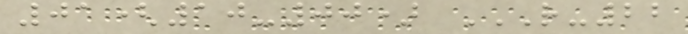01(10-00) R-22
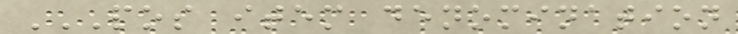POS ITEM DENOMINATION
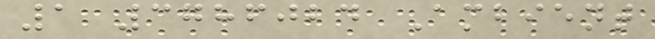1 3786024 Ambient
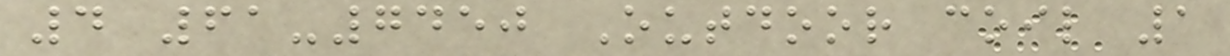4 61-7450 Outdoor coil 1
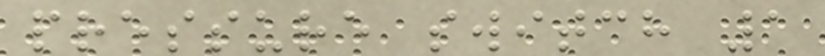pressure switch 1
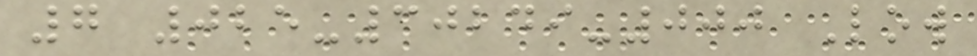7 025-30249-000 Low
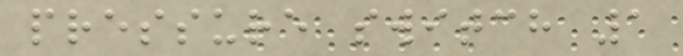pressure switch 1
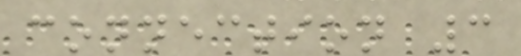connection 3
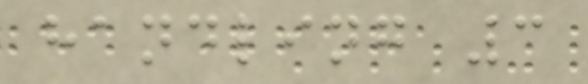handling 3
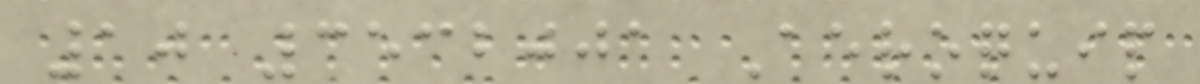10 3532001 Aeroquip
